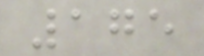175
